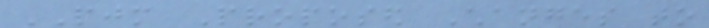PJM Proposed Changes to
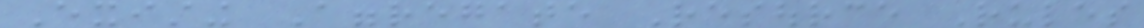Existing Aggregate Resource Rules
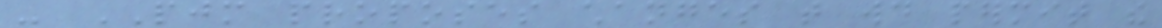- PJM proposes changes that would permit the
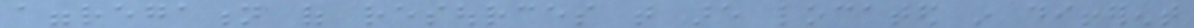aggregation of resources that are located in different
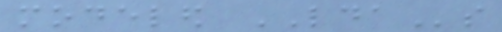modeled LDAs
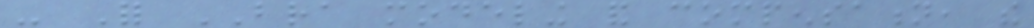- For BRA modeling and compensation, the
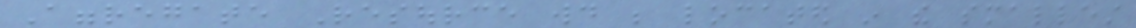Aggregate Resource would be located in the smallest
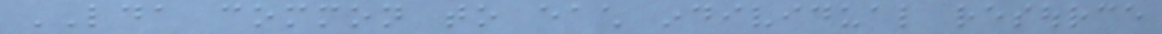LDA common to each individual resource
